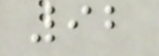92
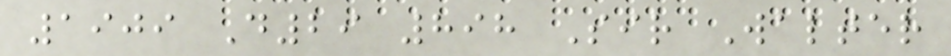1909 D29 898 Sir Walter
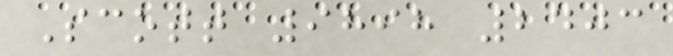Scott 9898 2403
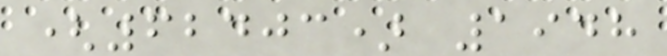(62403) 1948
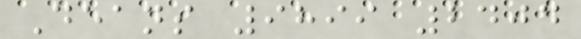Deans 9899 2404
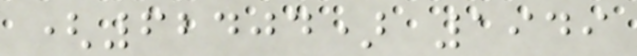(62404) 1949
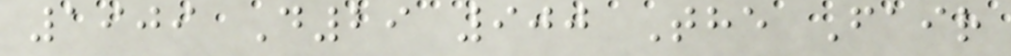1909 D29 900 The Fair
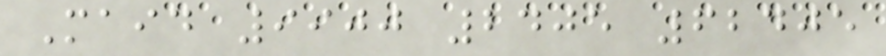Maid 9900 2405 62405
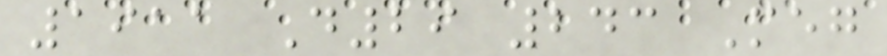1911 D29 243 Meg
